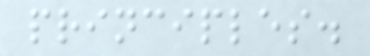principles.
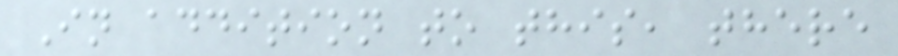In addition to this, there
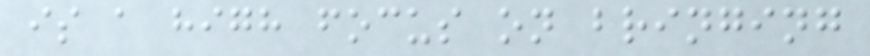is a high focus on bringing
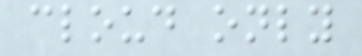cloud only
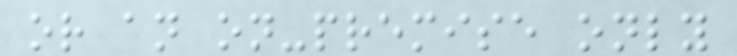or an on-premise only
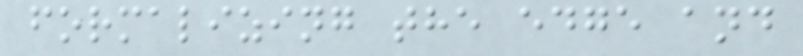formalizing the edge and
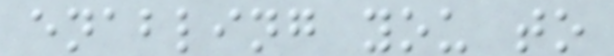enabling you to
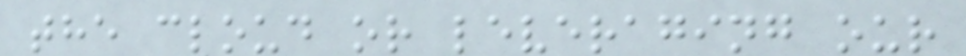the cloud or leveraging our
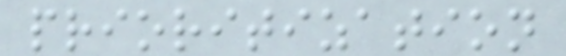prioritization
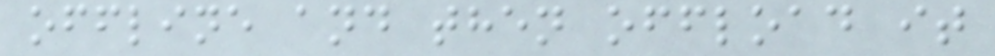offline and then offload it
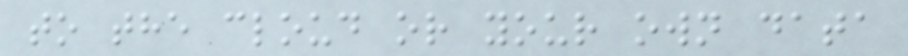to the cloud or your own data
